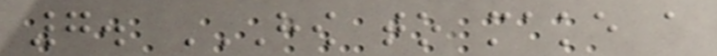7. HOW TO MAKE A
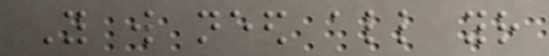You will need all your
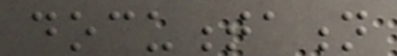documentation
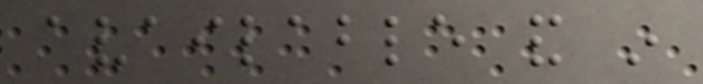available and in
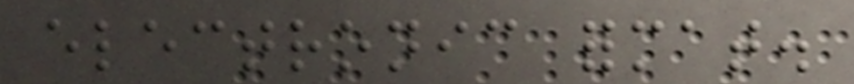electronic format.
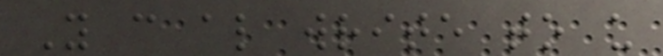You can also write to us
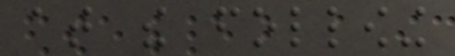at the following
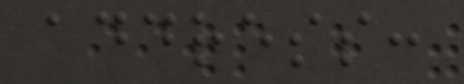address:
